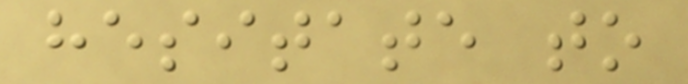hesitate to
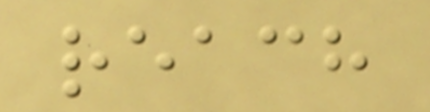reach
